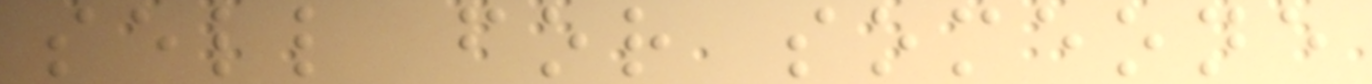sell for someone
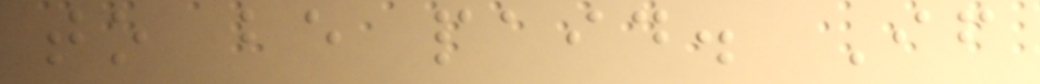to be paid. If
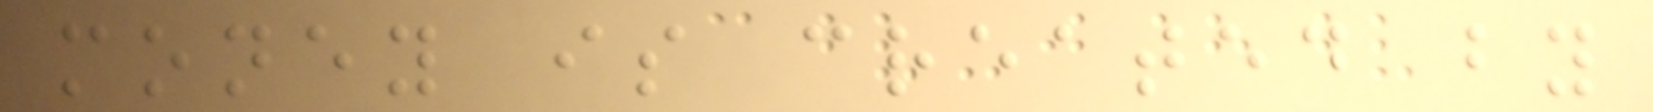money is created by
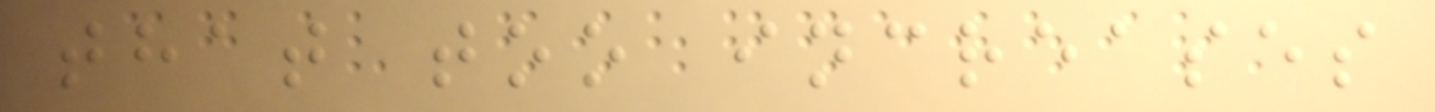that too increases
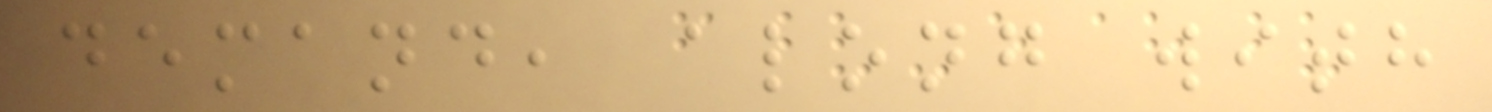demand, along with
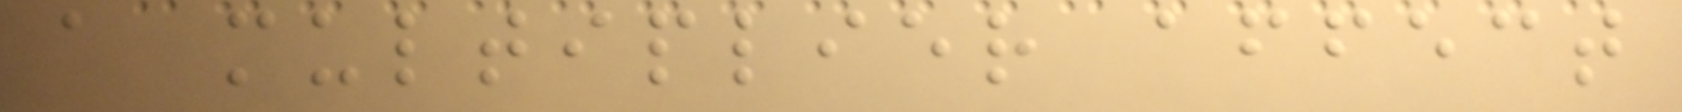a multiplier affect
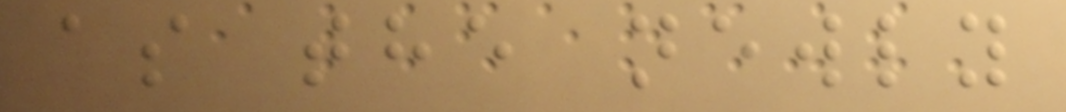as the newly
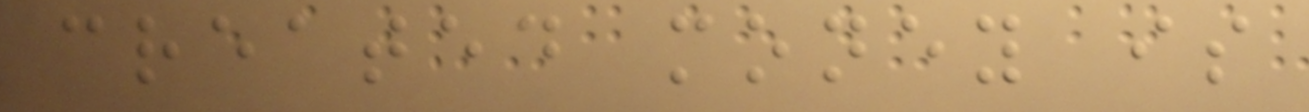created money is
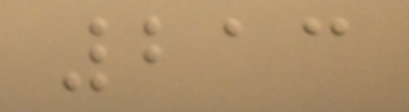213
